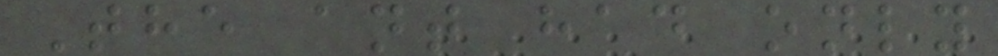The ant had only
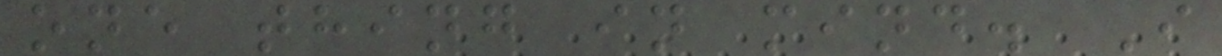one thing in mind. I
